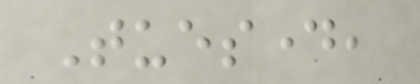Tuesday,
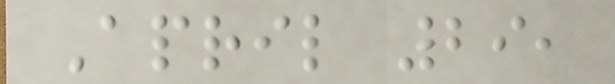April 29,
